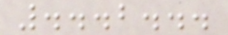...2...
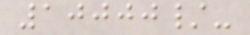10000/-
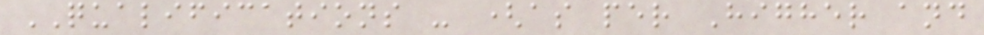QUALIFICATIONS - (as per Higher and
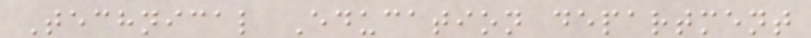Technical Education department
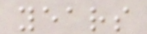years
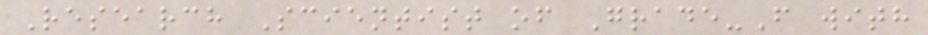Research Scientist of Grade-F with
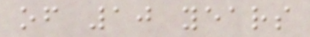of 10 years
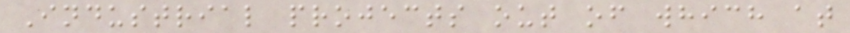Industrial projects out of which at
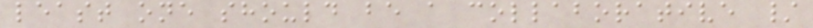least one should be a collaborative /
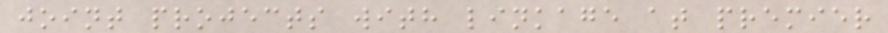joint projects with linkage at premier
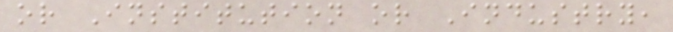or Institution or Industry,
